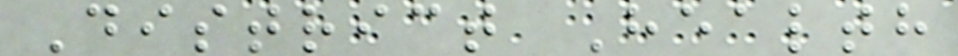District Health
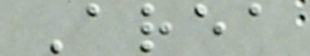Area
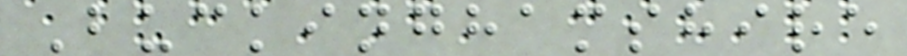Buckinghamshire
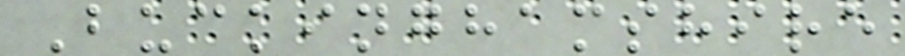Buckinghamshire
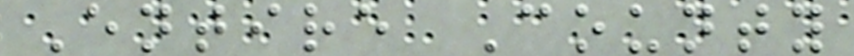Entire County
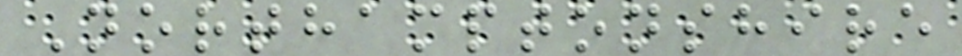Northamptonshire
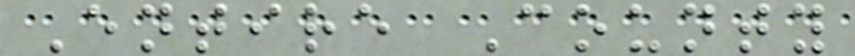Entire County
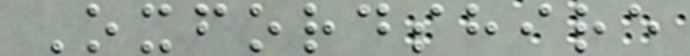Oxfordshire
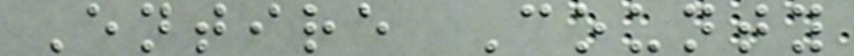Entire County
